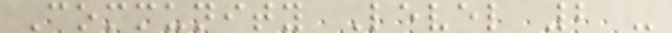Community Level 2 -
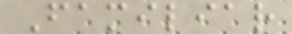Familiar
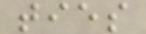ties
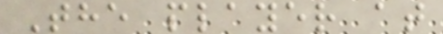The player at
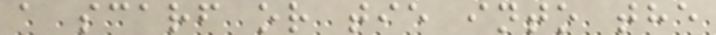a scarf or tie into the
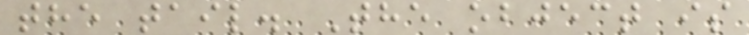the tail. The object is
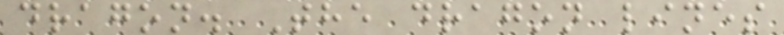dragon. The dragon lines
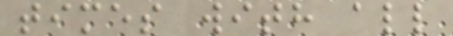times with all
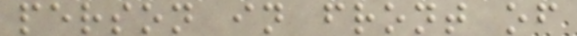person in front of
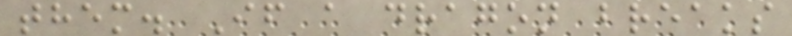them. If a dragon breaks
